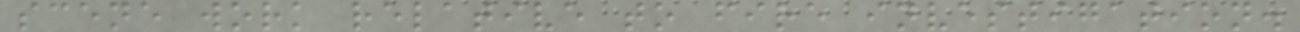scene work relative to fire investigation.
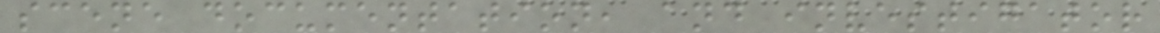scene documentation, and investigator
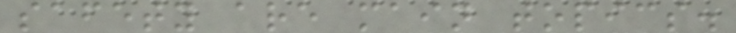safety are main topics.
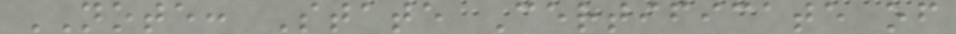NOTE: State Certificate of
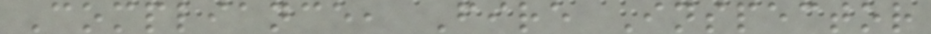Compliance, Fire Inspector
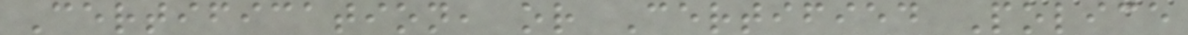Certification, or Certified Police
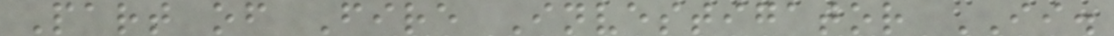Part of Fire Investigator II.
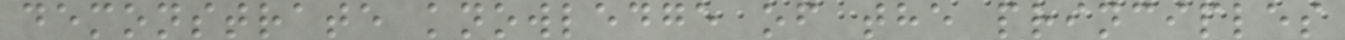demonstrate knowledge of the principles
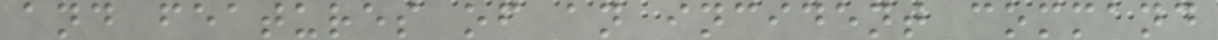and features of an incident command
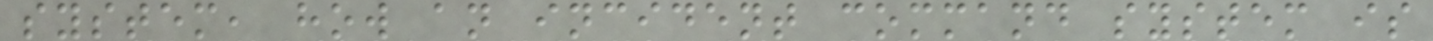system, how an incident command system is
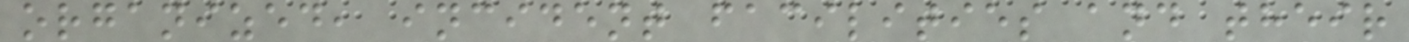organized, incident facilities and their
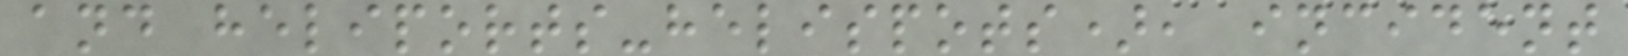and heliports-helispots), incident
